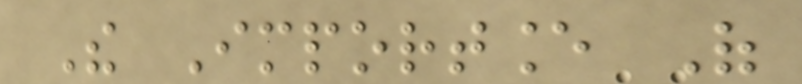The Importance Of
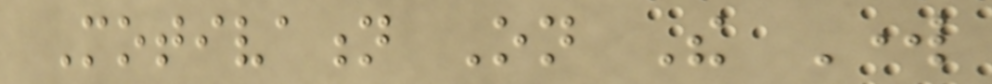Motivation On The Work
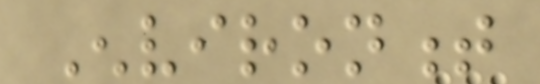Environment
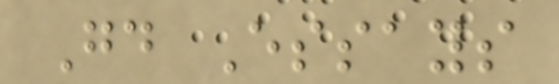Good Essays
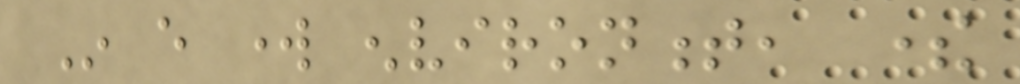In every work environment, there
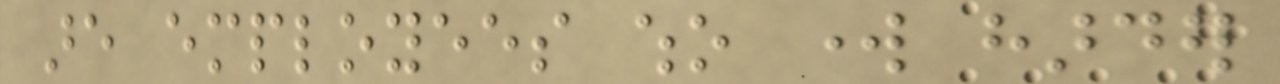are employees who work harder
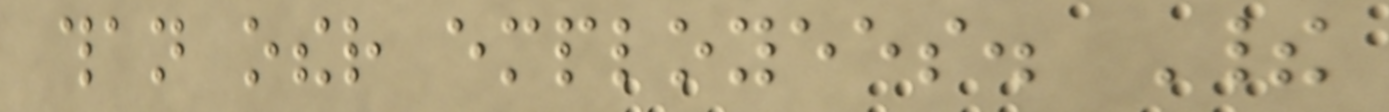than other employees. Their
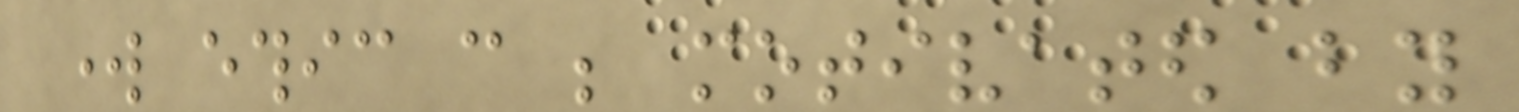work ethic can be motivated by
